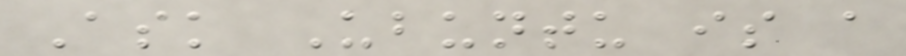Ask Ubuntu is a
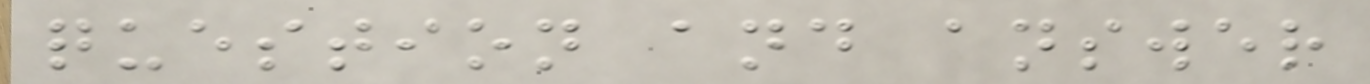question and answer
